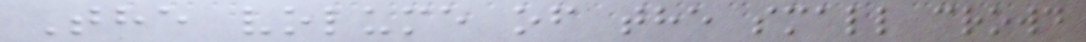The volume of the small crowd
